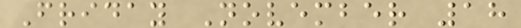Friday November 18
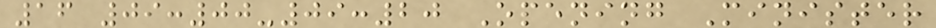16 09:00-09:20 Opening Minister
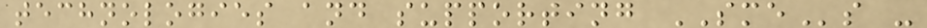technologies and supporting SMEs -
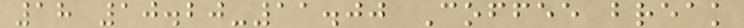18 10.20-11.00 Coffee break
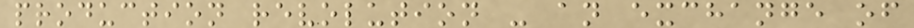production revolution - an exchange of
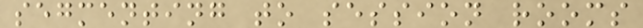segmenting to session rooms
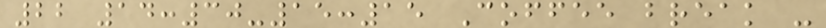22 14:30-15:15 Coffee break -
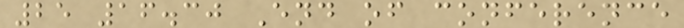25 16.30 End of conference
